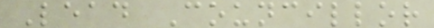Lead Councillor
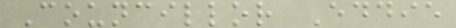Councillor Eddie
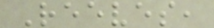Reeves,
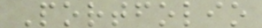Portfolio
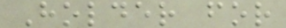Holder for
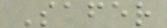Safer
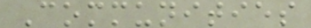Communities
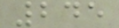245
